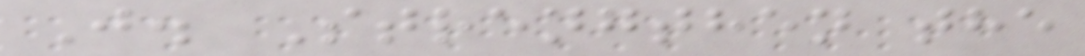J. Strengthen the
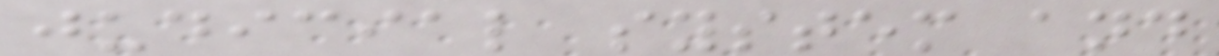judicial system and
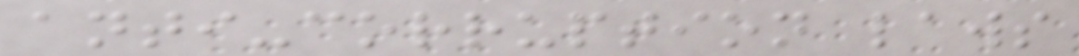anti-corruption laws
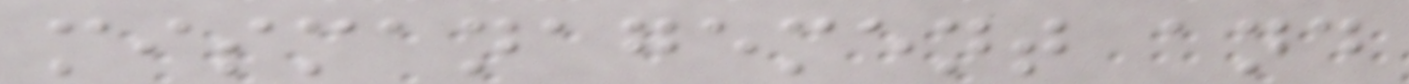mismanagement and
